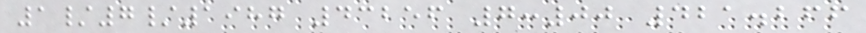1/7/1987 43256 7:00 421.266
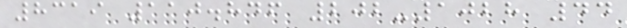8319 110.846 202-1028 44
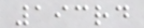193rd
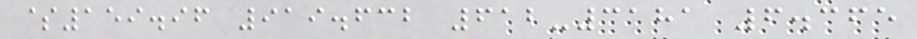$159.96 919.632 612-3181 6.365
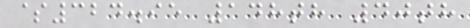$324.95 148th 40th
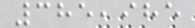385,985
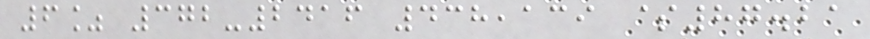6% 372-2416 438,139 $87.21
